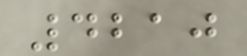4210
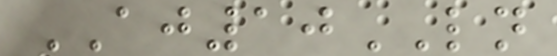AJ10LN
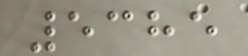5385
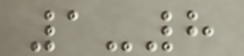1-8
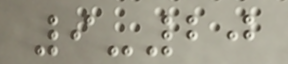9-20
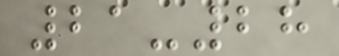21-28
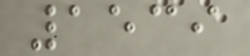1539
